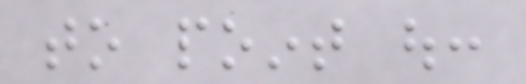to point out:
